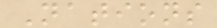Nations
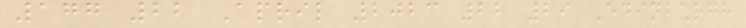177 22 April 2023 22 29 Edinburgh
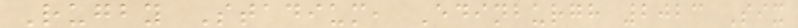Rugby Stadium, Edinburgh 2023 Six
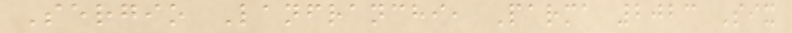Sergio Lanfranchi, Parma 2023 Six
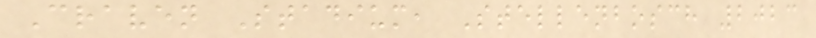Craven Stadium, Stellenbosch 2023
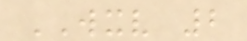WXV 2
